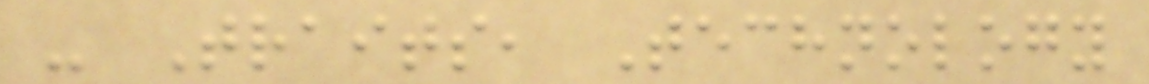- Traits, Technology
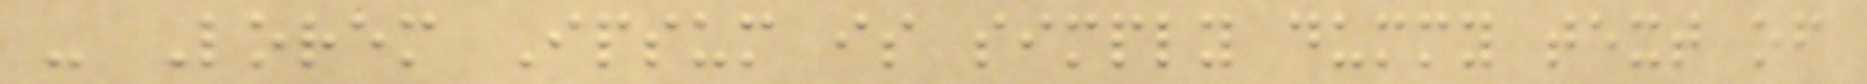- Lorem Ipsum is simply dummy text of
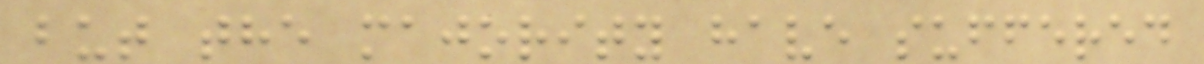but the majority have suffered
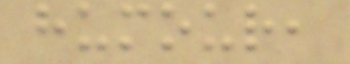humour,
